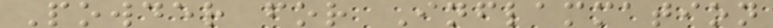Powder for Inflammation
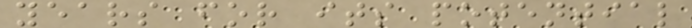years for its potential
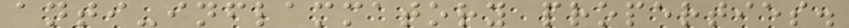anti-inflammatory properties.
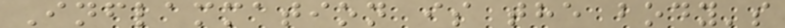Inflammation is the body's
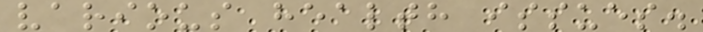various health issues.
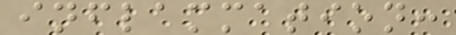inflammation:
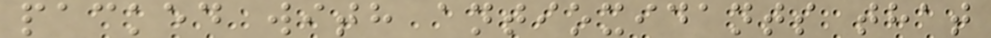packed with antioxidants that
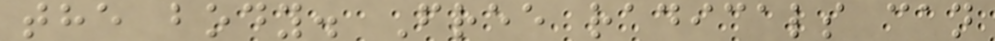the body. Free radicals can
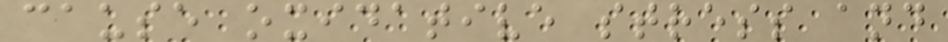cause oxidative stress and
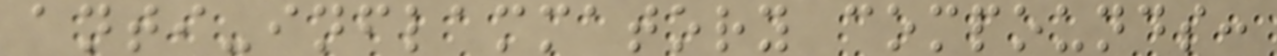anti-inflammatory compounds:
